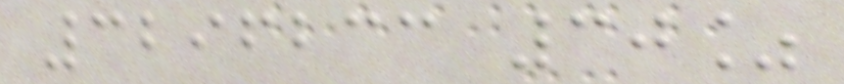3296233 30%
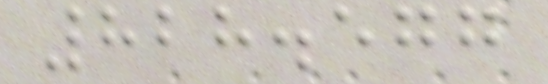828.577
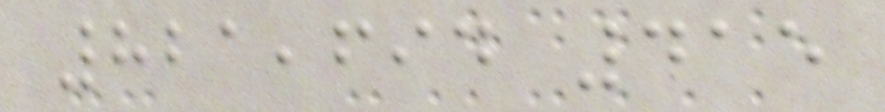821,694 415
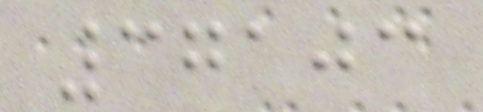37103
